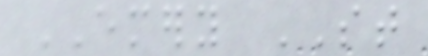EMERY ST
